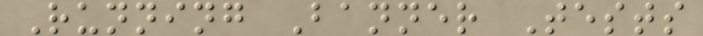Running Banner Tests
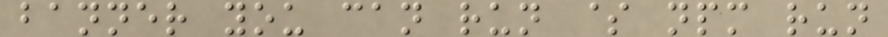banner you can run $ npm run
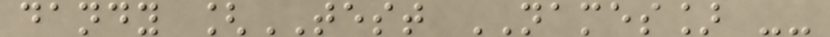dandy [TEST NAMES] --
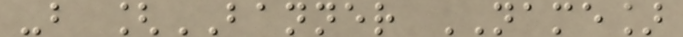-b [BANNER NAME]
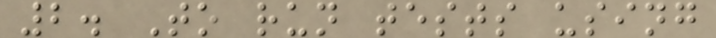2. To run tests using
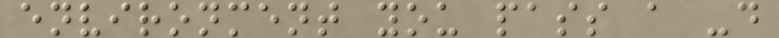environment you pass a -d
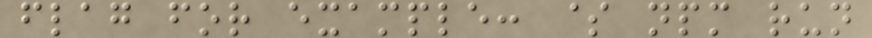flag for example: $ npm run
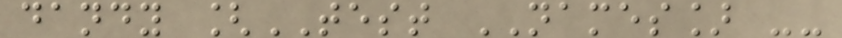dandy [TEST NAMES] --
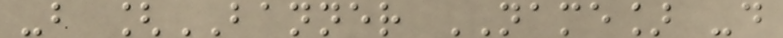-b [BANNER NAME] -d
